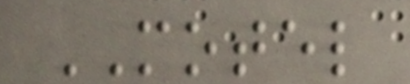MOTEL
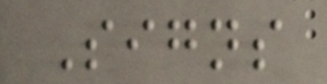Signs
